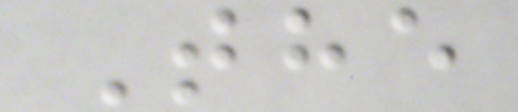The
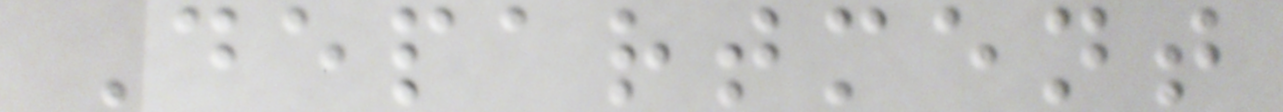Department
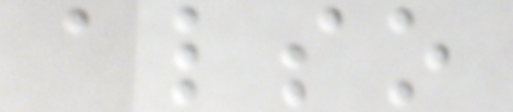also
